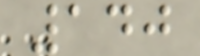140
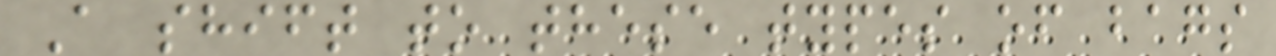A shift to these types of bags
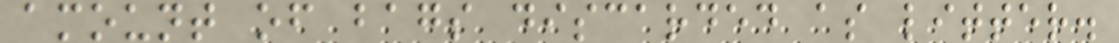amount of bags discarded as litter.
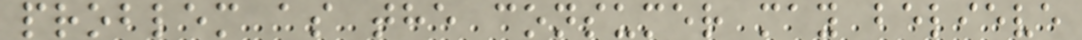problem as the consumer may believe
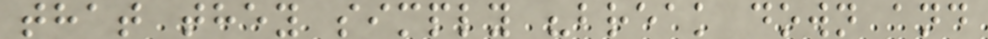that they simply "break down and
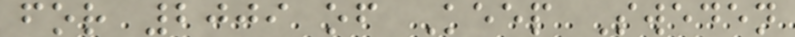for 2009 of Keep Sweden
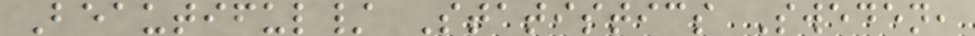Beautiful/ Statistics Sweden,
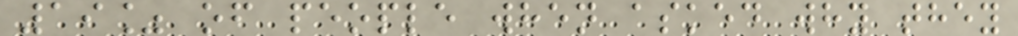19% of people when asked why they
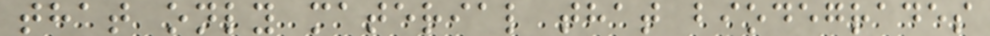that only material that biodegrades
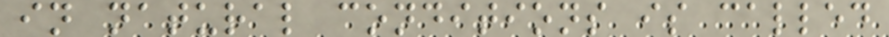in natural conditions is called
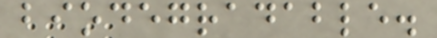biodegradable.
